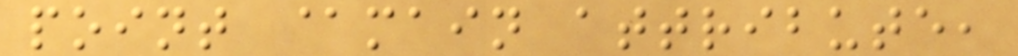point @main attribute,
